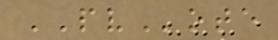PVote
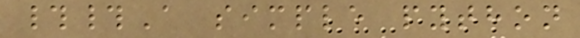##A simple python
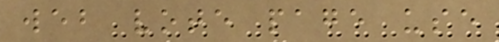web vote page use
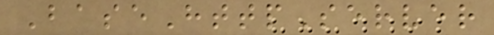BaseHttpServer
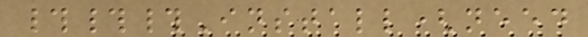###Install(need
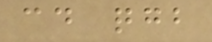cd qgb
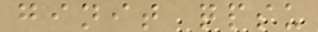ginit qpsu
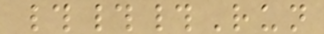###Run
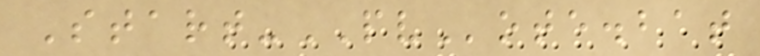Start-PVote.bat
